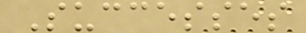Successes
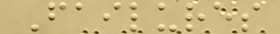Failures
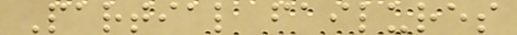Partial failures
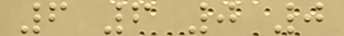6 6 0 0
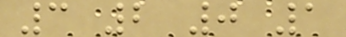3 2 0 1
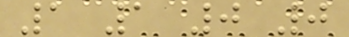1 1 0 0
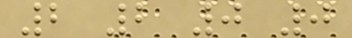2 2 0 0
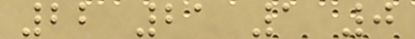22 21 1 0
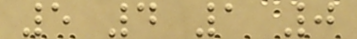5 4 1 0
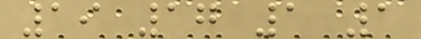19 17 1 1
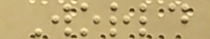World
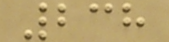238
